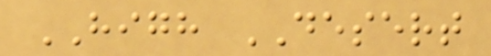HIGH DESERT
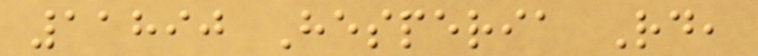11890 Hesperia Rd,
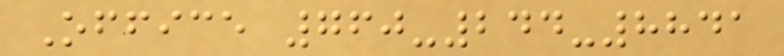Office 760-244-8841
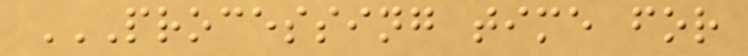PROCESSING TIME FOR
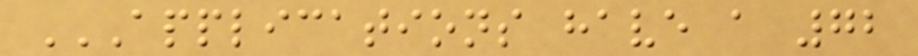APPLICATIONS HAVE A 72
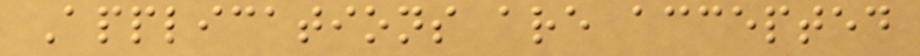Applications are accepted
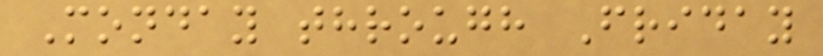Monday through Friday
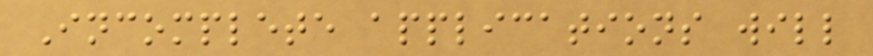Incomplete applications will
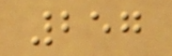257
